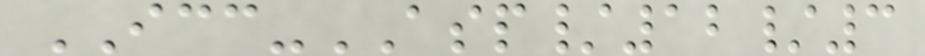ICC-ASP/12/3
